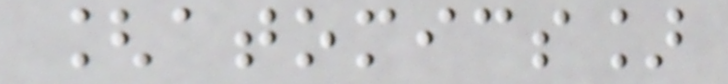[atomics]
